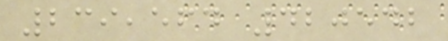239,564 420542
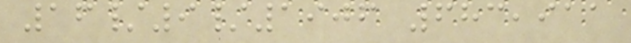16/9/1906 683,911
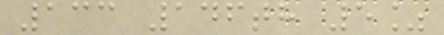133 146th 5%
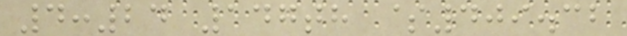4:24 147th $409.32
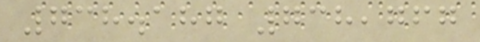738.187 738,767
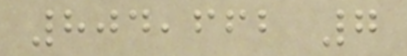804,662 7
